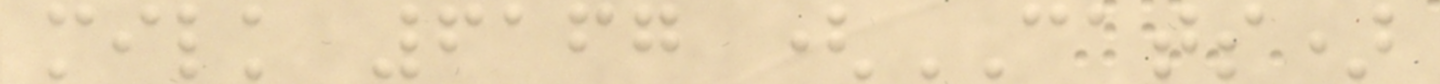milk 6167 (CATS)
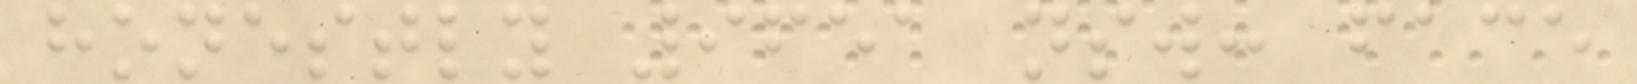honestly 9651 nsw: face
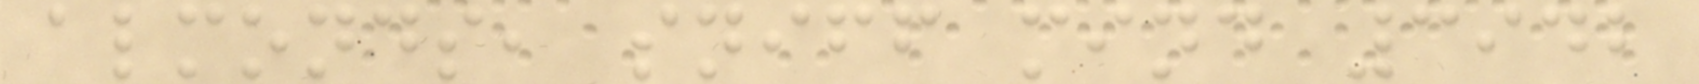almonds, sniff mind 3942
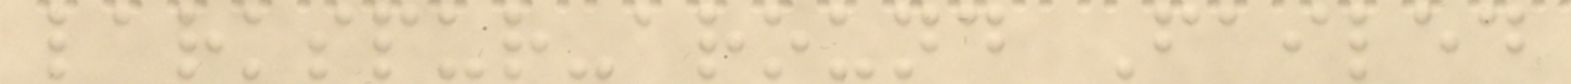larkspur-around Failed
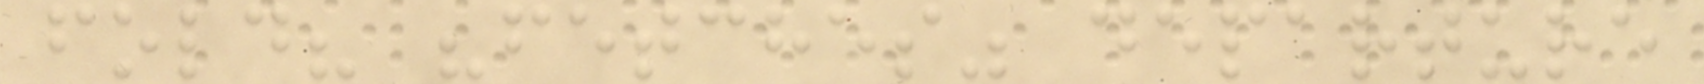fold? "fetches" departure
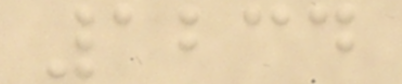1234
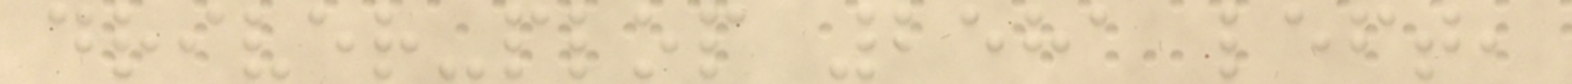driver-plop 2581 left,
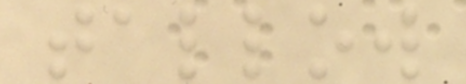tallow
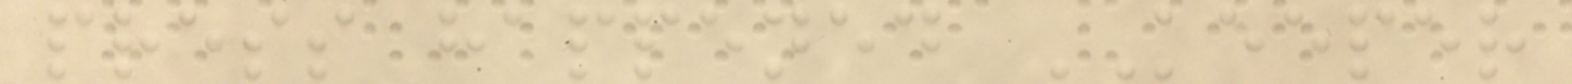press happened KEEPER
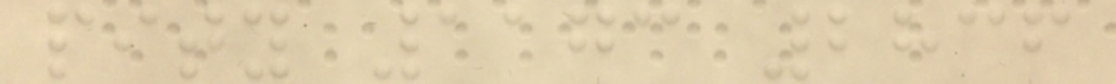pity 1173 2836
